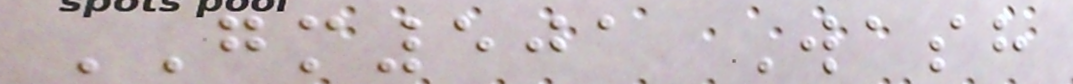GM501 Wash
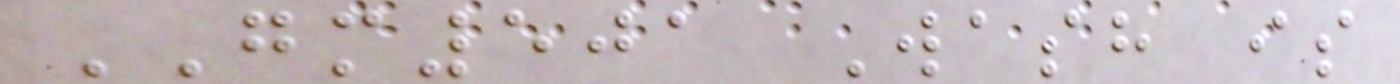GM501 Wash is
